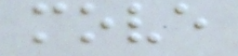move
